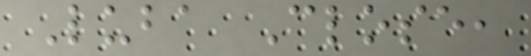Luba Close,
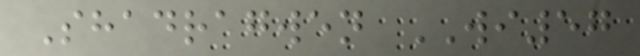Shadragwen WI57
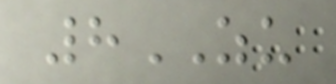8ZU
